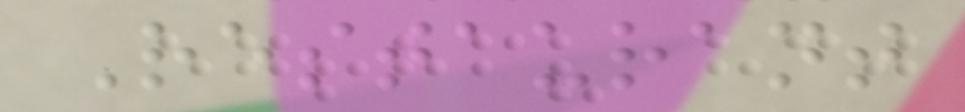Restaurant
